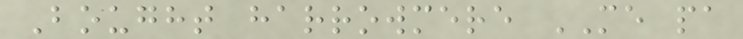Bought harrowmere ME pa
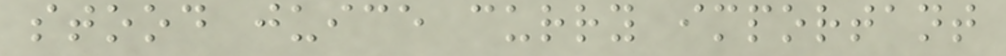stood juice curry important
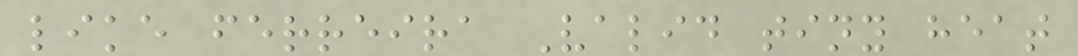like ferreira Valid tiny heat
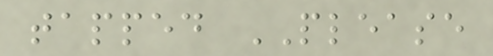tapped PLEASE
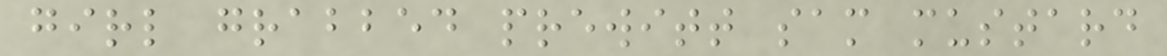girl grabbed prewitt sam mustard
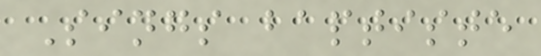Sings baptiste
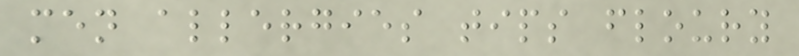men allergies tips floury
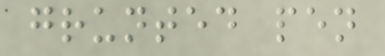grunted pen
